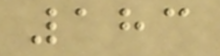183
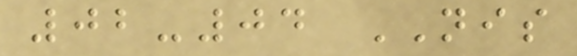02-04 NIS
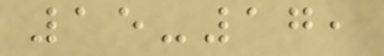15-17,
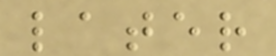later
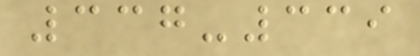337-339
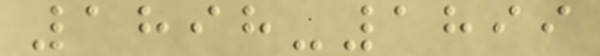1898-1899
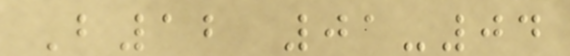B12 01-04
